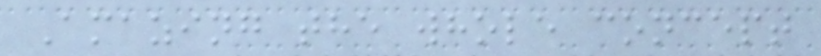Amazing the whole concept
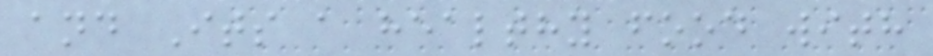and Its a healthy food with
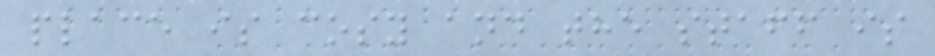place is cosy and the staff is
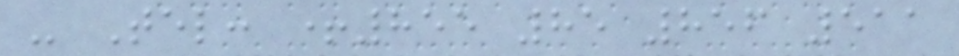- Tel: +855 85 856 511
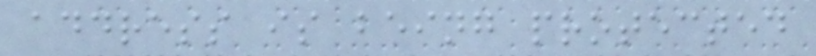address is being protected
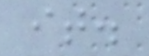it.
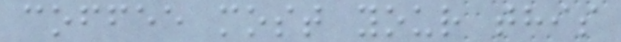coffee most your this
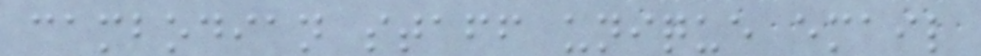cambodian staff unique email
